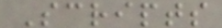Scripts
